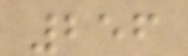256
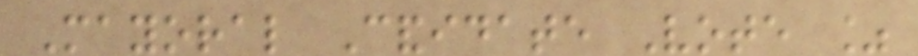Mayoral Candidate Vote %
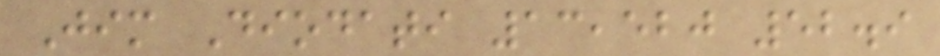Jim Diodati 13,520 52.9
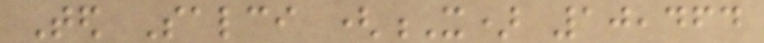Ted Salci (X) 10,464
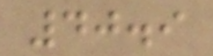40.9
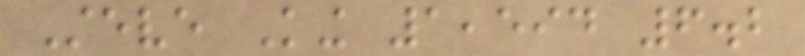Steve King 1,594 6.2
